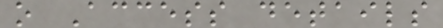o Access details
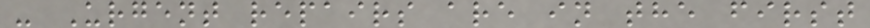- Urgent repairs are in the first
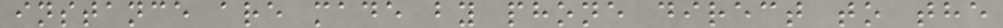instance are made by phone direct to the
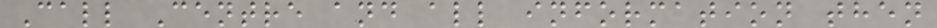Call Centre and all information then
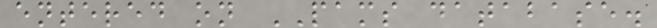entered on PAMS database.
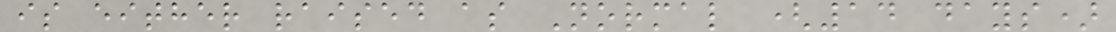is either raised as Normal (14 days)
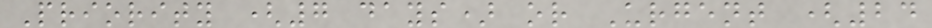Priority (7 days) or Urgent (24
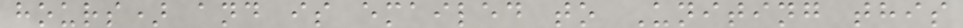hours) and is emailed to Uniting this
